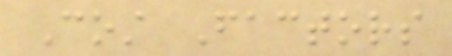Cost Factors
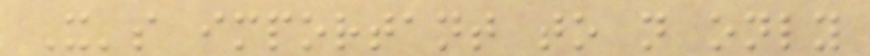It's important to not only
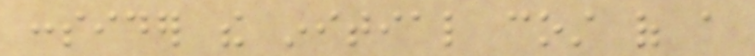consider the initial cost of a
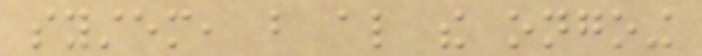system, but also the ongoing
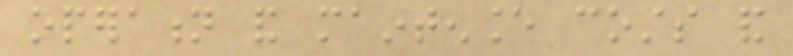operation and maintenance costs and
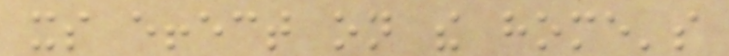its effect on the home's
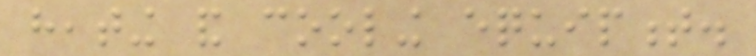heating and cooling equipment.
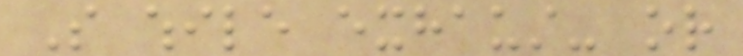So while exhaust- or
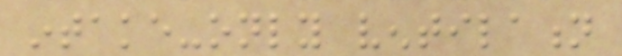intake-only ventilation
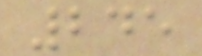245
